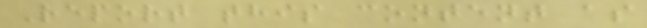Report this content as
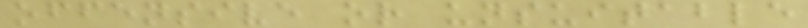offensive or unsuitable
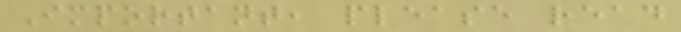Important, please read
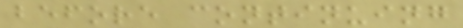before continuing
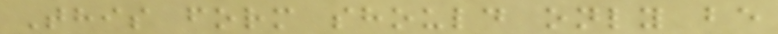This form should only be
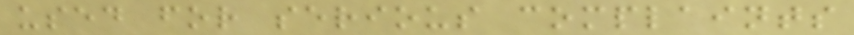used for serious complaints
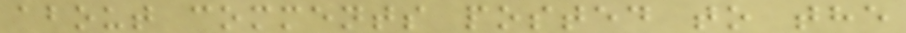about comments posted to the
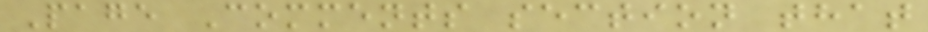Page Comments section that
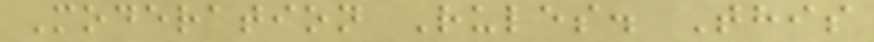Moderation Rules. This
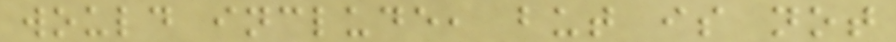would include, but is not
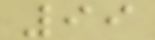99
